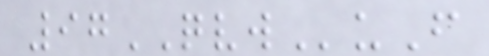97QVWuF
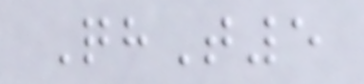QhT5
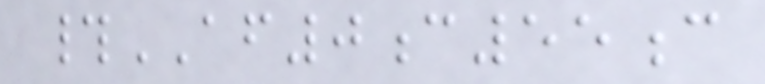#AF0c55c
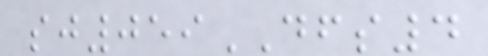sj059DFS4
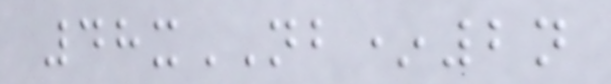48xNB*2n
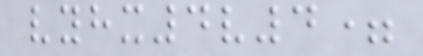vyhx4v4=
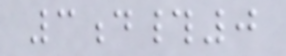3d#0
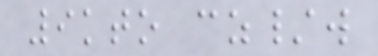9kto cz/w
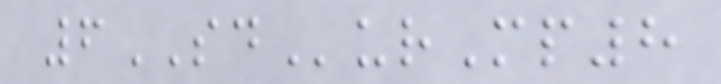6SDurMp8
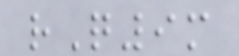rQ9m
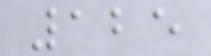125
